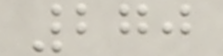270
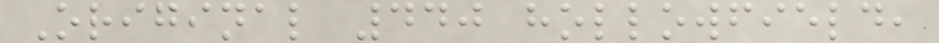Original 440 hollowfield,
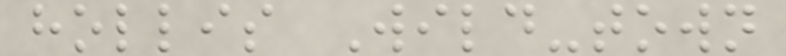hollis Wild-town
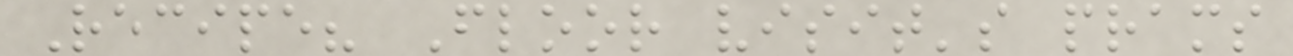Recipe? Floor visit's prams
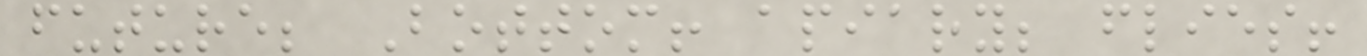future; Bottom! apiary; flies!
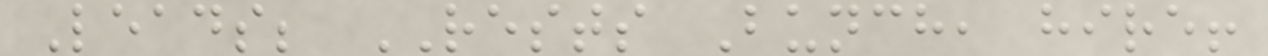Leads; RESTS Bunch, hire!
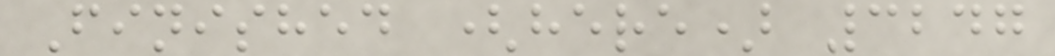Finished (here) 3247
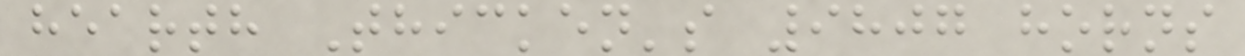hearth Thicken's 9807 horns
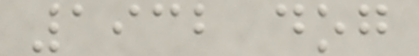1932 dog
